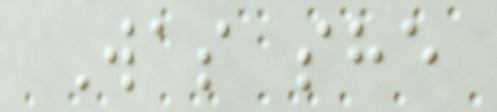Was she
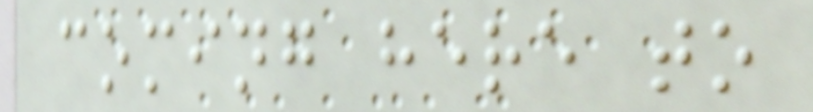coming here to
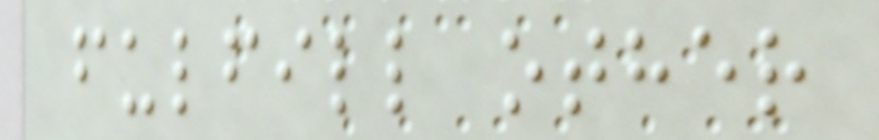fulfill other
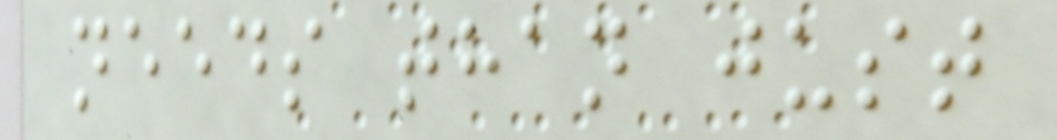needs than just
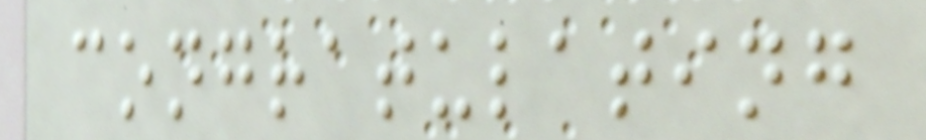congratulating
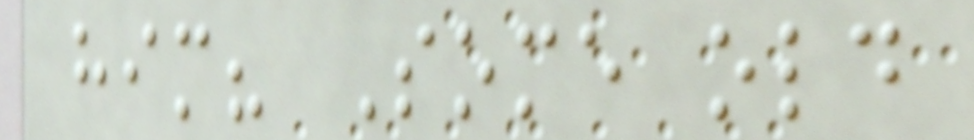him? Some old
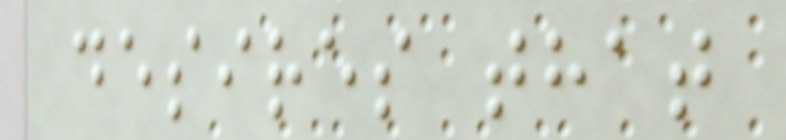desires that
